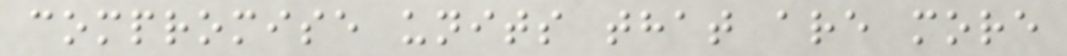compromise units that are more
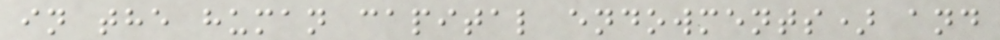in the human capital endowments) and
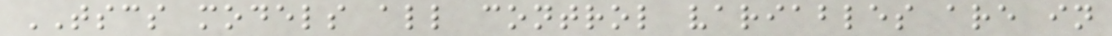TSCS models all control variables are in
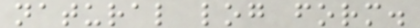natural log form.
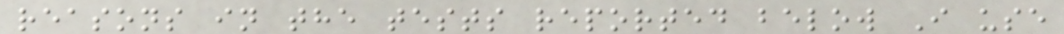reasons in the tests reported below I use
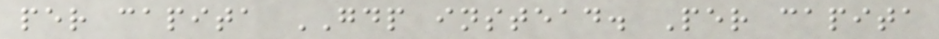per capita GDP instead. Per capita
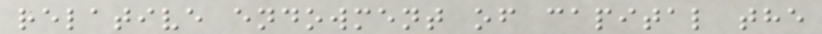relative endowment of capital the
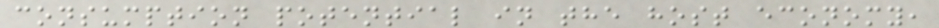consumption potential in the host economy,
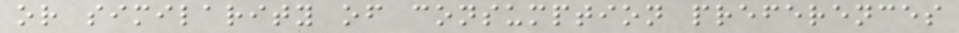or similarity of consumption preferences
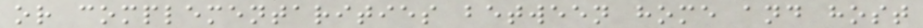or complementarities between home and host
